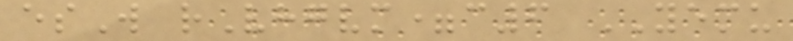esW rVhgvm=c6 YEMU
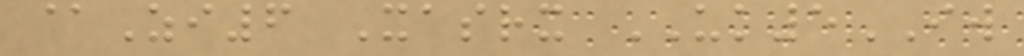@Zi6 Xasrx UK5IW
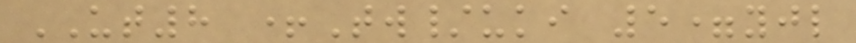UT8 +Tw/uki 5=yjl
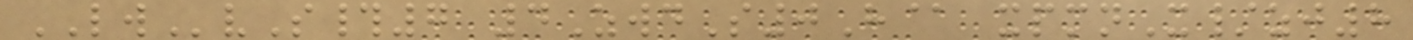LWvS#7 4ZwdS0H@ xpmnX/zj8
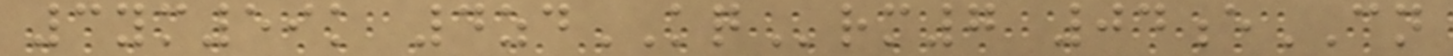3ym59k 4zdKQrm7 04eCN
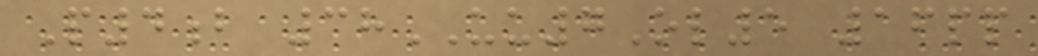P4b 38UU7Ol5 16pp
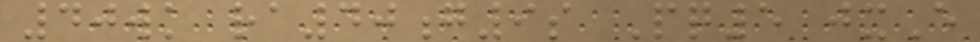40wk ra40g9s Pq5 jxE
